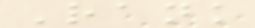Rank
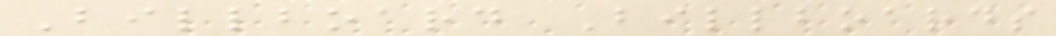Billboard Billboards
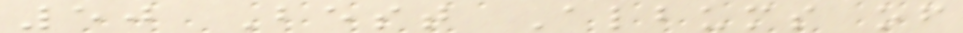50 Best Albums of
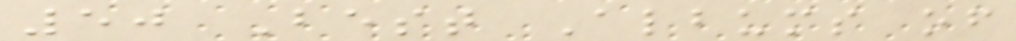50 Best Albums of
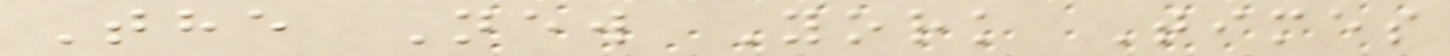The New York Times
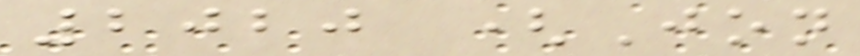2020 (Jon
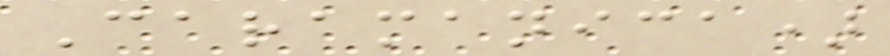Caramanica)
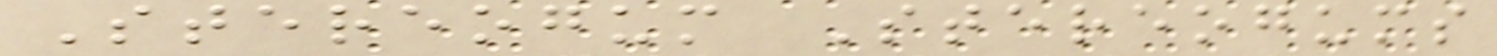Stereogum Stereogums
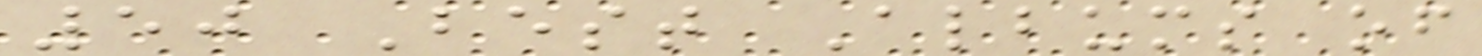50 Best Albums of
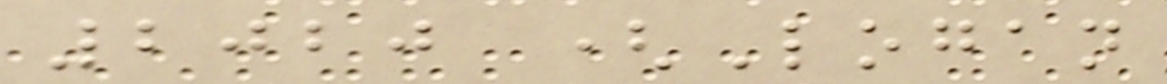2020 (Logan
